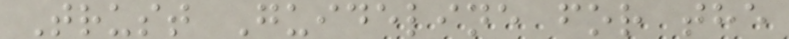Trust Guideline for the
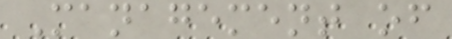Management of
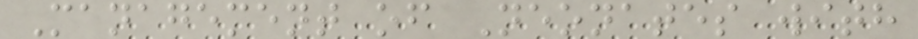Management of Neonates with
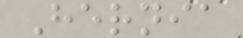Hernia
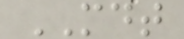MDT
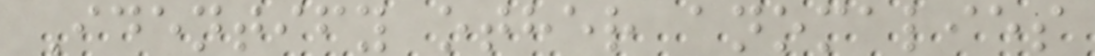Identify other anomalies
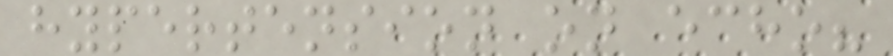hypertension on echo?
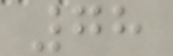78
